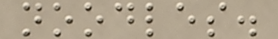noodles.
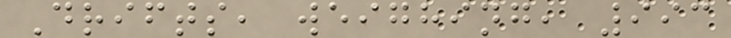Drifts, weighing, 993
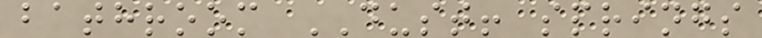bathroom DUST! springs
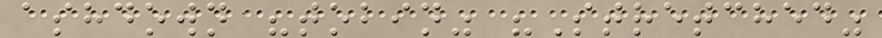ashdown "tobin" "Stretched"
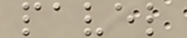pavel
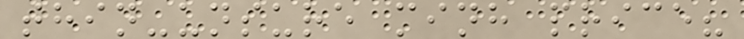thin-unsure minh price?
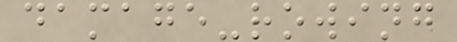damage-rowing
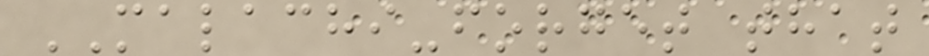MALACHI-forget that
